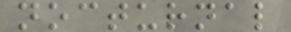nocturnal
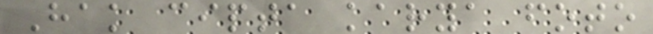Hak cipta karya foto
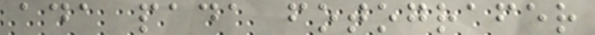ada pada fotografer
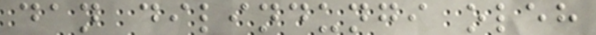dan dilindungi oleh
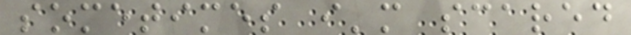sometimes i'm scared
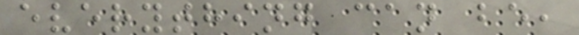everything can be,
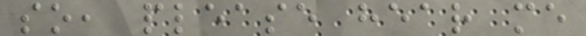so, please hear me
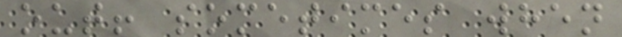out! sometimes when
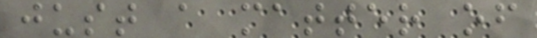just a matter of
